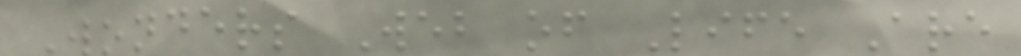Wonders Web of Life Are
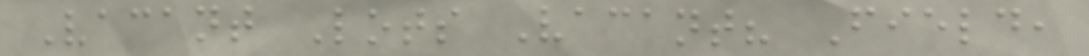Vacant Lots Vacant? Field,
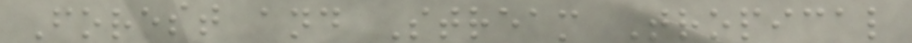Forest and Stream Tropical
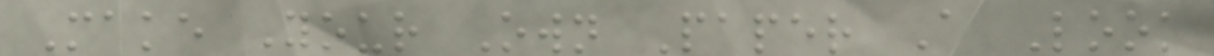Make Your Own Paper A Look
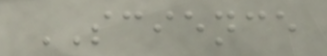SCIENCE
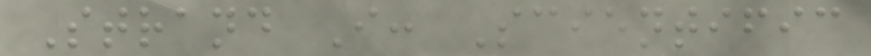Strand I: Scientific
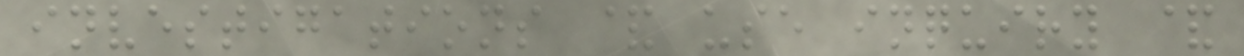investigations & use inquiry &
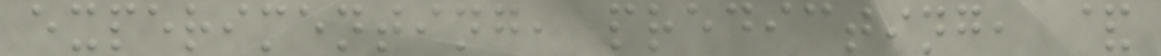experimenting, predicting, &
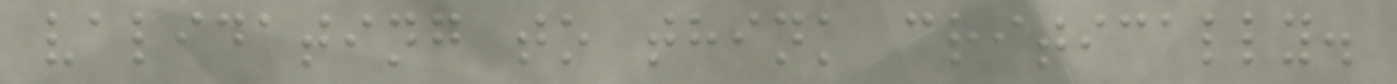validating to think critically.
